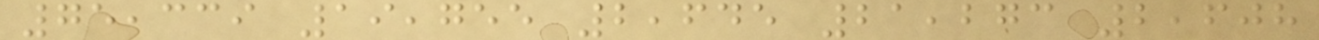75,339 19,755 2,645 21,273 2,608
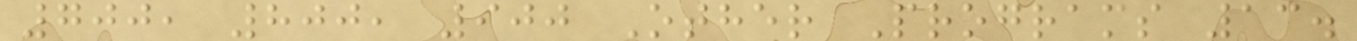700, 800, 900 Other Programs 13.
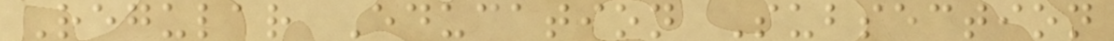Regular Education Subsection
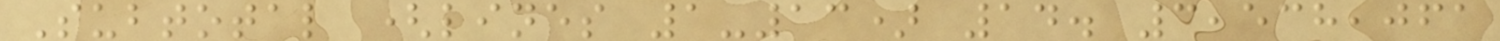Subtotal (lines 1-13) 14. 3,538,061
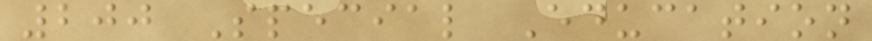200 Special Education
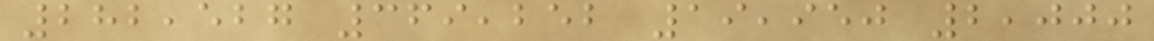282,527 369,252 19,950 2,000
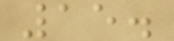15.
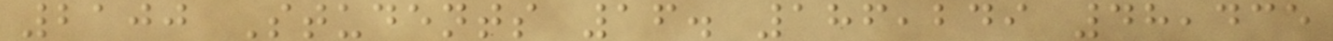2100 Students 16. 186,249 48,435
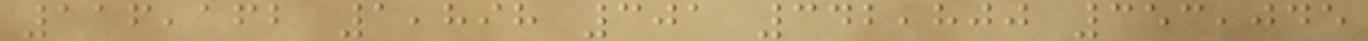116,162 1,898 301 342,800 353,045
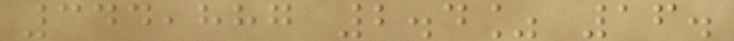344,887 2.4% 16.
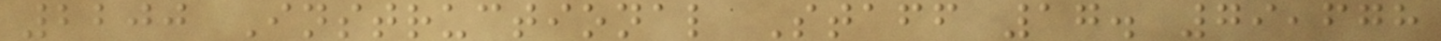2200 Instructional Staff 17. 79,678
